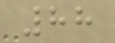88
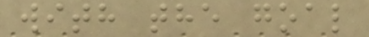with the goal
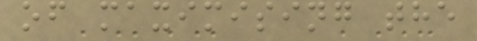of maximising the
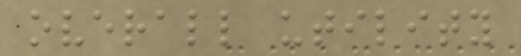overall utility
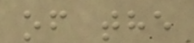of the
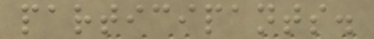participants.
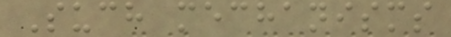Such mechanisms
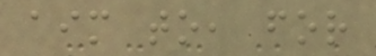aim to, for
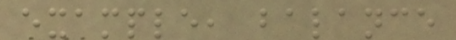example, balance
